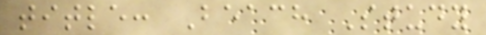title: Beach Study
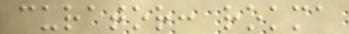curator: rokma
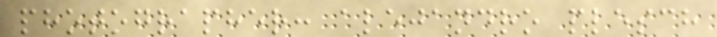photographer: alejandro plesch
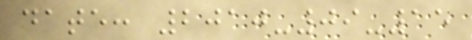date: 2010-09-15
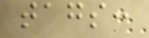tags:
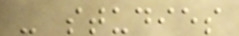- studies
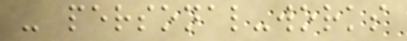- personal-works
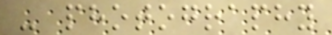- photography
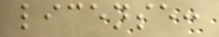license:
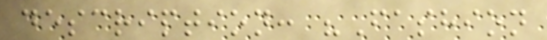description: "Fashion
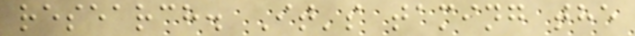research. It's taming the
